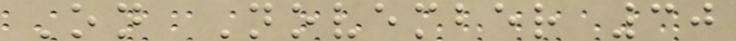On November 30
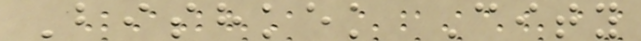Bishkek City
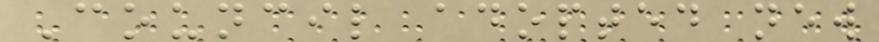Council adopted new
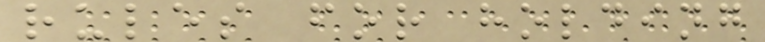rules for holding
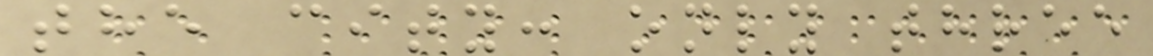the city: only three
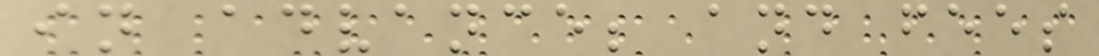in advance; and fees
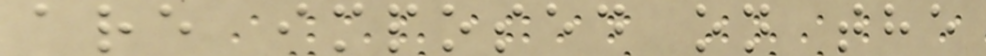are imposed on the
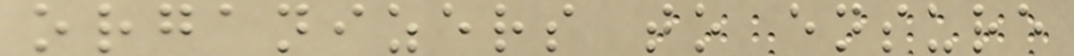organizers to ensure
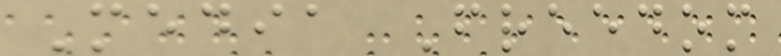Media Freedom
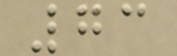73
